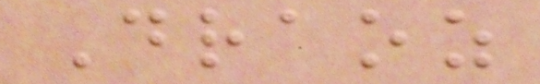Draoz
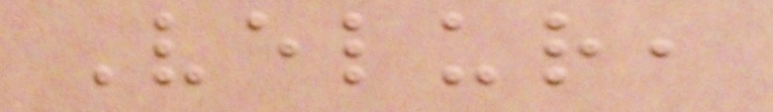Velur,
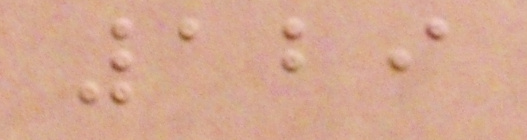129
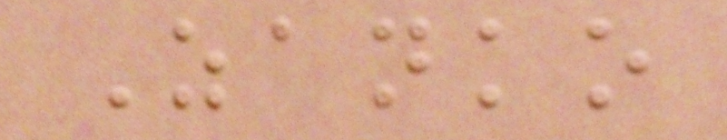Zanko
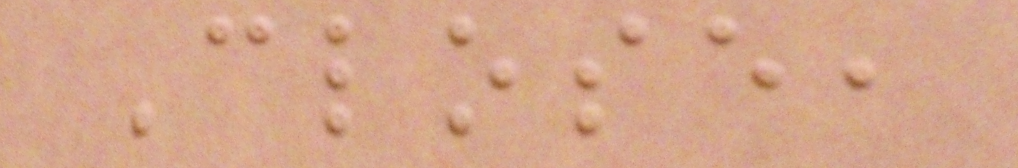Close,
